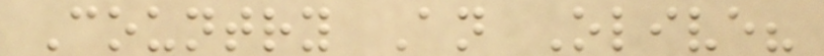Country An Olive?
